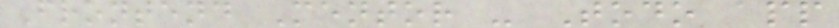Frontend Mentor - Todo app
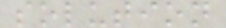solution
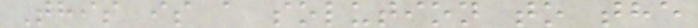This is a solution to the
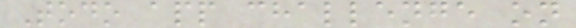Todo app challenge on
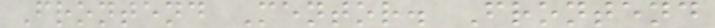Frontend Mentor. Frontend
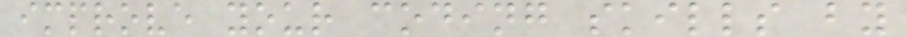improve your coding skills by
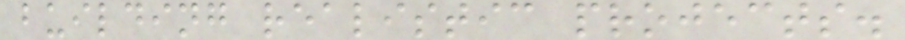building realistic projects.
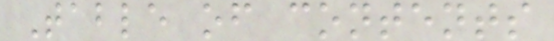Table of contents
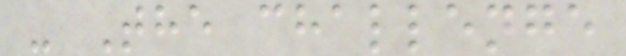- The challenge
